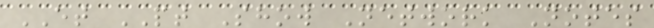ET PT Show Network Notes
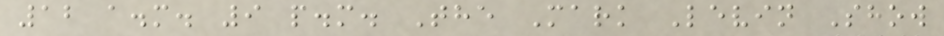12 a.m. 9 p.m. The Mark Levin Show
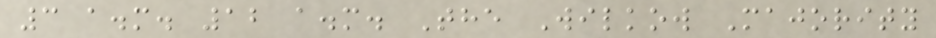3 a.m. 12 a.m. The Wilkow Majority
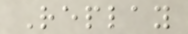Replay
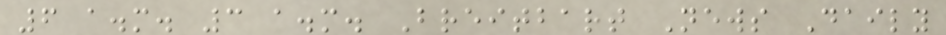6 a.m. 3 a.m. Breitbart News Daily
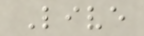Live
